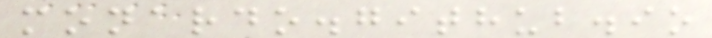monardo.github.io
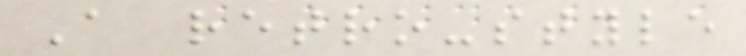A retro-style
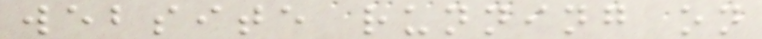website running on
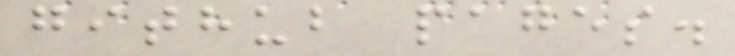github pages.
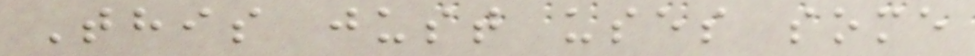This just uses some
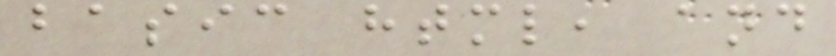basic html, and
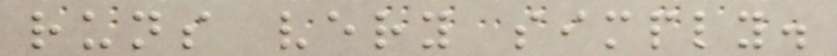runs very simply.
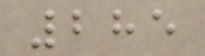285
